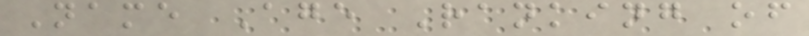Name Age Ranking of
